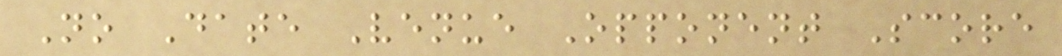No Date Venue Opponent Score
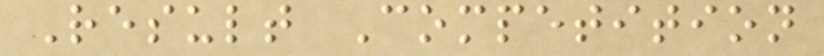Result Competition
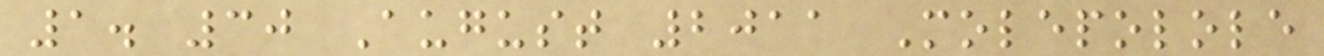1. 30 August 2011 Molepolole
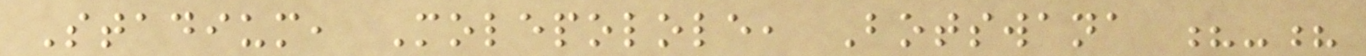Stadium, Molepolole, Botswana ?-?
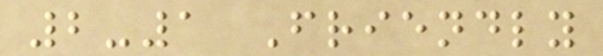2-1 Friendly
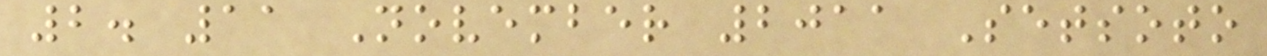2. 11 November 2011 Setsoto
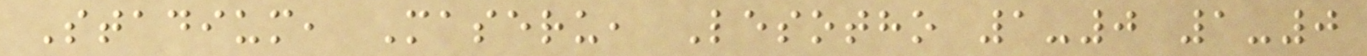Stadium, Maseru, Lesotho 1-0 1-0
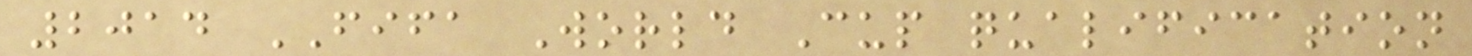2014 FIFA World Cup qualification
